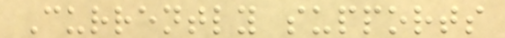Currently supports
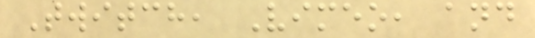Twitch, Vimeo, and
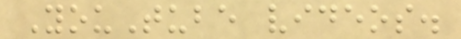YouTube videos.
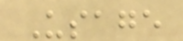Usage
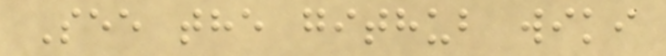See the github wiki
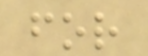for
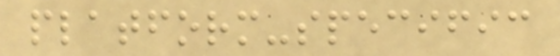platform-specific
